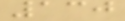130
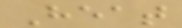Heat
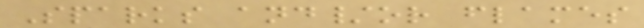Sparks and/or flames
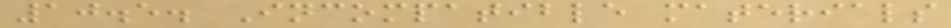10.5. Incompatible materials
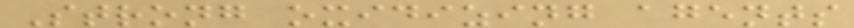Strong oxidizing agents
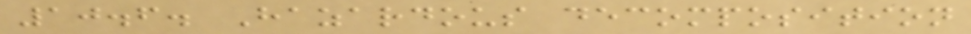10.6. Hazardous decomposition
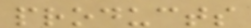products
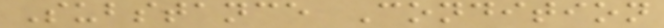Substance Condition
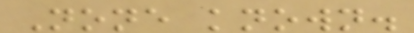None known.
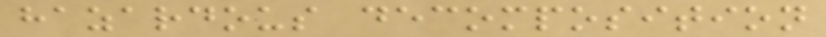hazardous decomposition
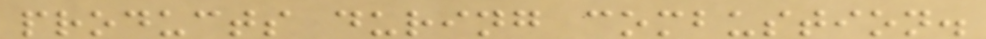products during combustion.
